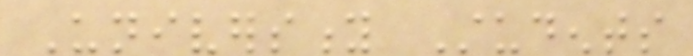University Students
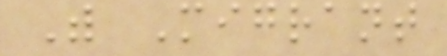With Migrant
